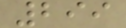299
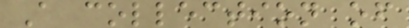A collection of
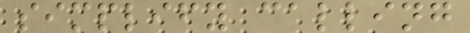simplify calling
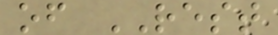of REST
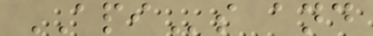APIs and
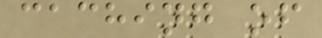caching of
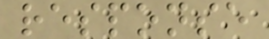response
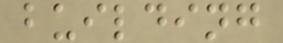building
